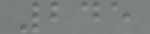245
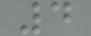4
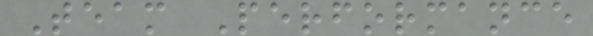Team Performance
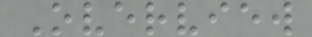Overview
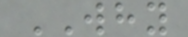WHY
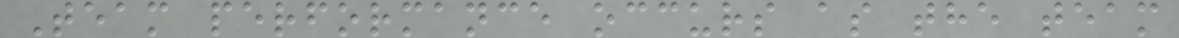Team performance occurs as the team
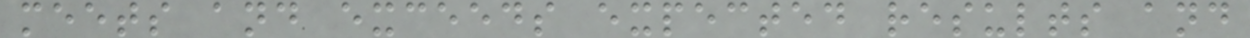meets and exceeds expected results and
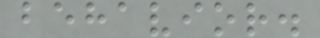behavior.
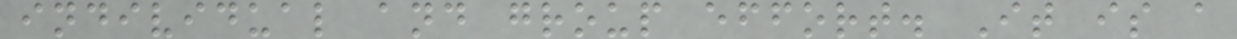individual and group effort. It is a
